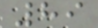89
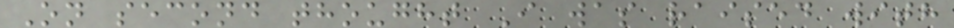On second thought I was raised with
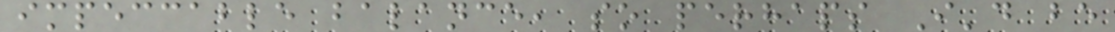impeccable balance, so perhaps I'd be
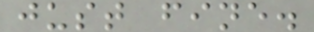just fine.
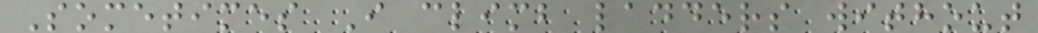Sometimes I climb ladders without
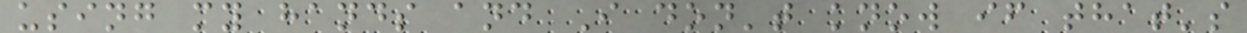using my hands and I don't know if that's
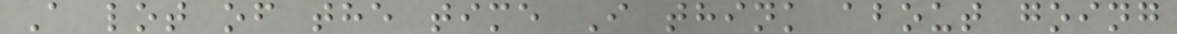A lot of the time I think about going
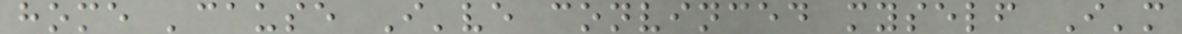home 'cause I've convinced myself I'm
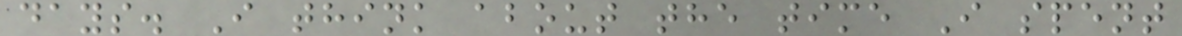days. I think about the time I spent
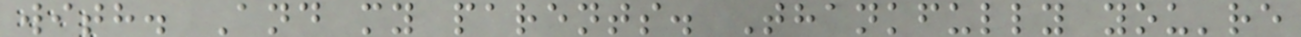with. And my parents. Thankfully you're
